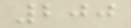200
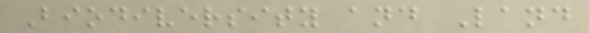Biodiversity and Land
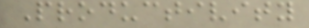Productivity
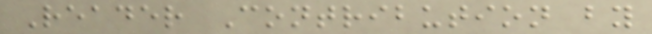Reader Contribution by
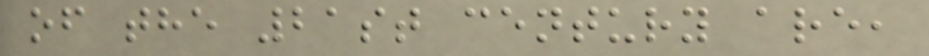of the 21st century are,
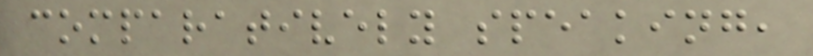comparatively speaking,
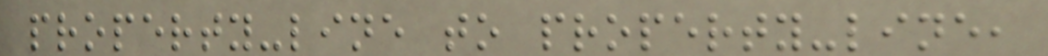property-line to property-line,
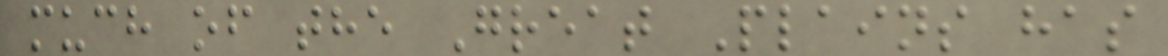much of the Great Plains has
